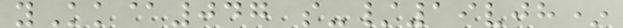yKk@047 s-/19vjh*
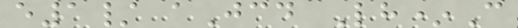e1/ aJcd Lh*C
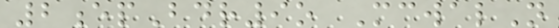2epBdr9o McwalN
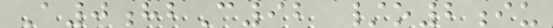A0hbC92 /o2iu
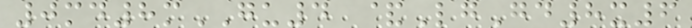0md8mGU4 &LgGd8x6
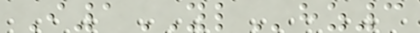I1YLhz3
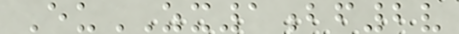EuZX1bf2v
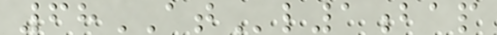68ATl1bap
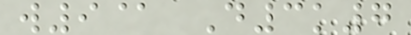w9@ D3k7
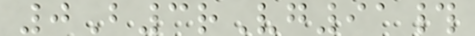0B3rVg91#
